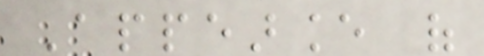Appearance of
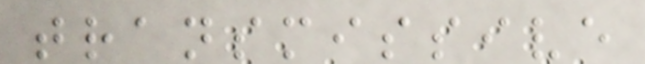transmissive
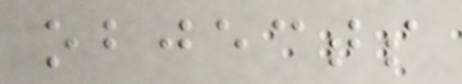objects
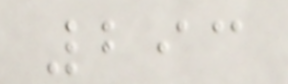293
